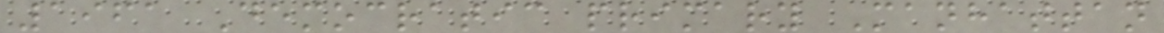1961 Democratic primary Manhattan
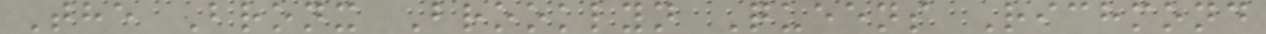The Bronx Brooklyn Queens Richmond
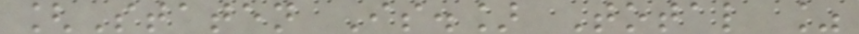[Staten Is.] Total %
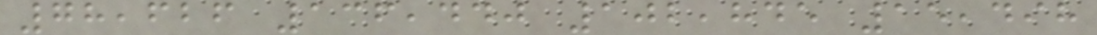78,626 136,440 102,845 15,498
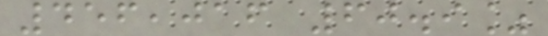456,016 60.9%
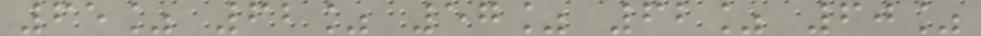65% 62% 57% 62% 60%
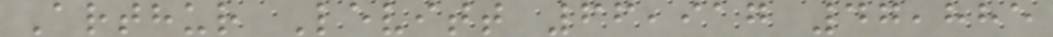Arthur Levitt 66,917 47,885
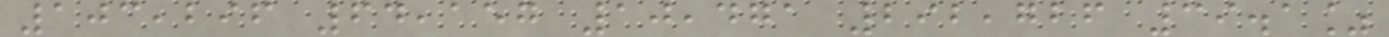103,296 64,157 10,471 292,726 39.1%
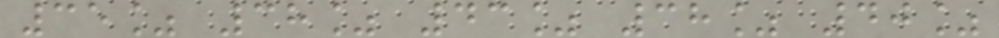35% 38% 43% 38% 40%
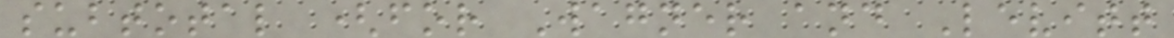subtotal (for Wagner and Levitt
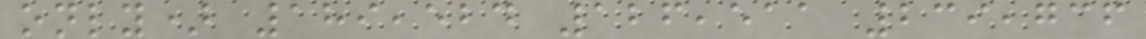only) 189,524 126,511 239,736
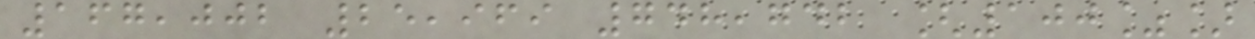167,002 25,969 748,742 [100%]
